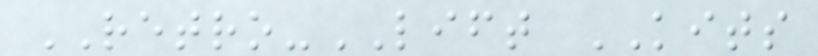RETRO-LIFT KITS
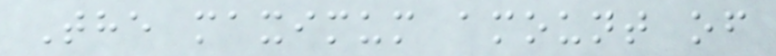The maximum amount of
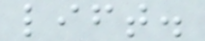lift.
